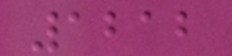1212
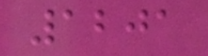1201
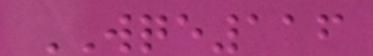WQE116
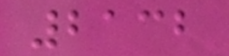2132
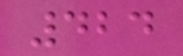424
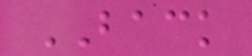BACK
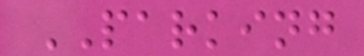PARKING
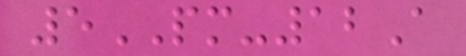5PM-12A
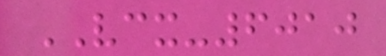VCX-6010
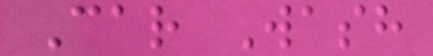Car Wash
